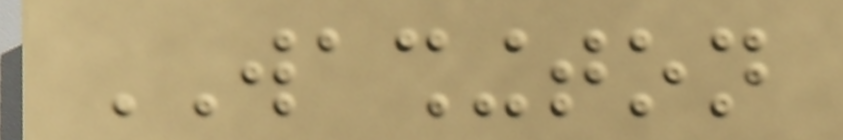WASHINGTON
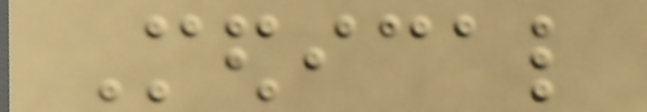Medical
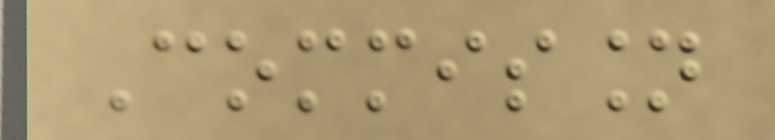Commission
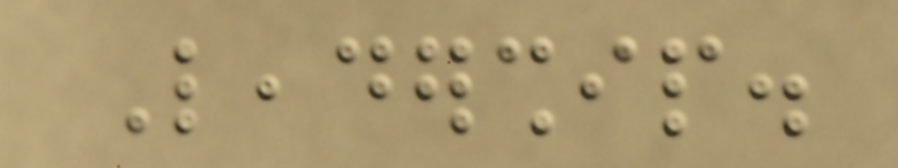Leadership.
